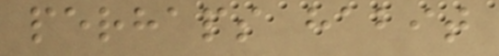perhaps habit
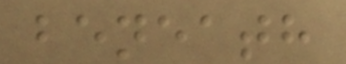beneath
